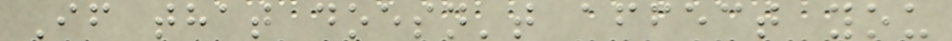If that doesn't affect you
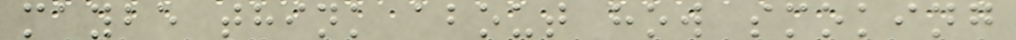maybe think about how smoking
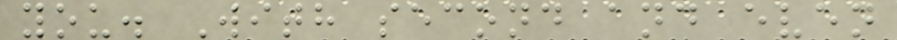you. With second and even
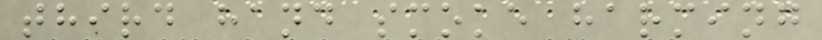third hand smoke harming
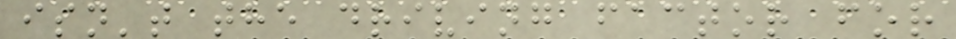isn't the driving factor for
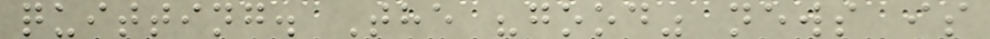quitting. The "good" news is
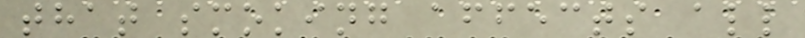that smoking affects all
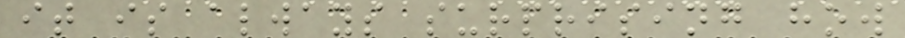it is always surprising how
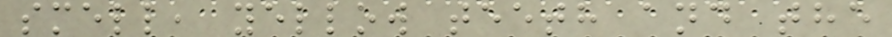smell, yellow teeth and the
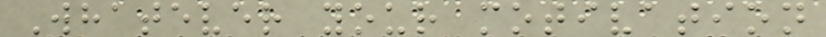Whatever your motivation
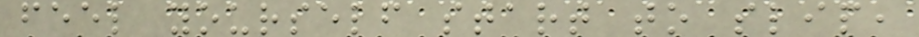feel yourself start to slip,
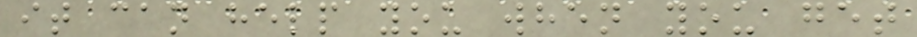it can help you when you get
